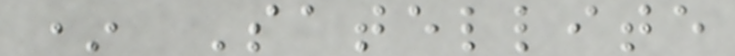* Satellite
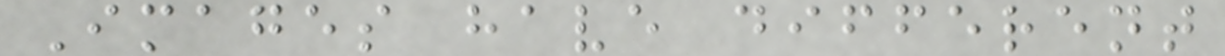Images have different
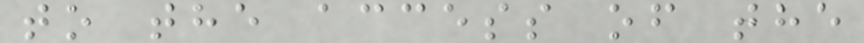to the access of the
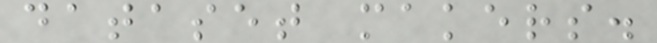dataset makers.
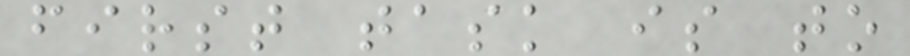first task is to
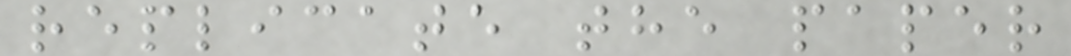replicate the paper
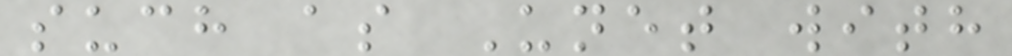such as Unet with
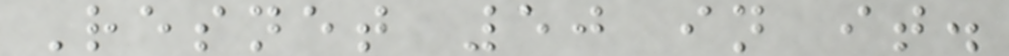Resnet 50 in it.
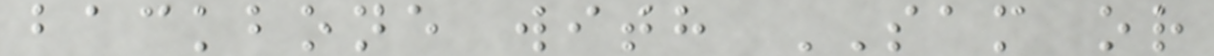backbone with SAM or
